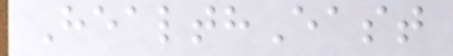HealthEast
